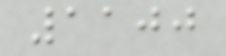1100
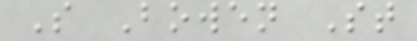S Bowen St
